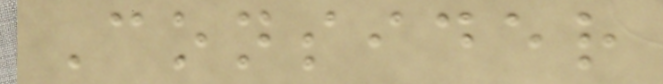Consider
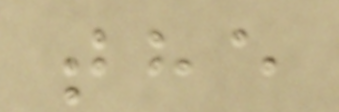the
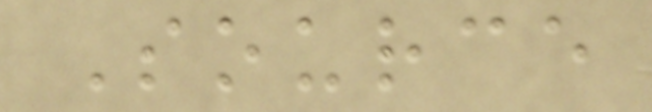Source
